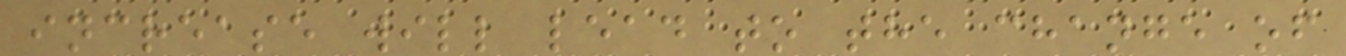increase will lead to the change of
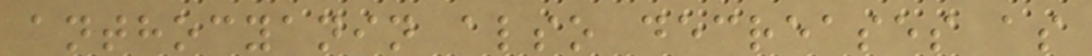anthocyanin also decreases as
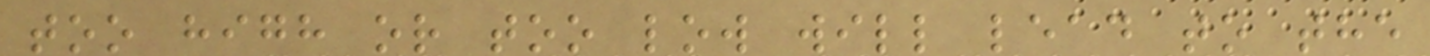too high or too low will lead to the
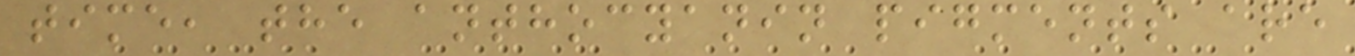time, the anthocyanin pigments are
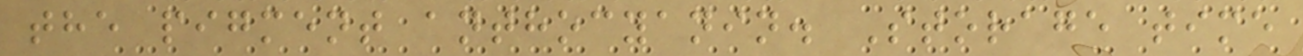the pigment anthocyanin. Storage time
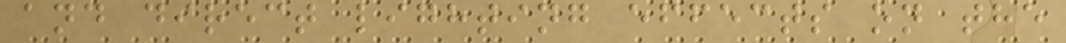and direct lighting effects on the
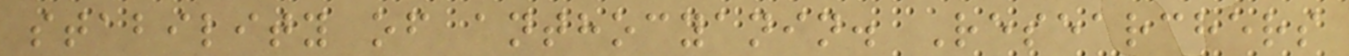stability of anthocyanin. Researchers
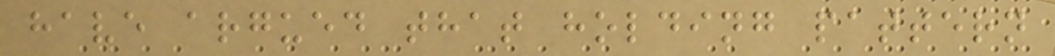have argued that holding pattern
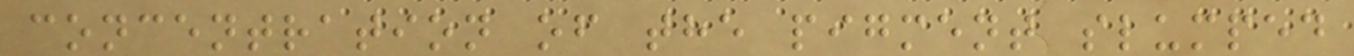concentration of the pigment slumped
